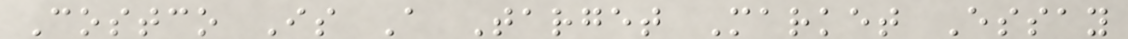Costco Is A Target Market Essay
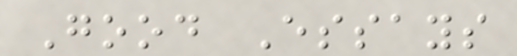Good Essays
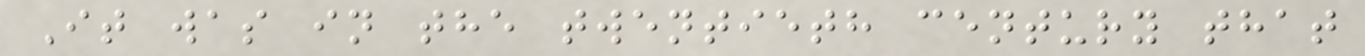It was in the twentieth century that
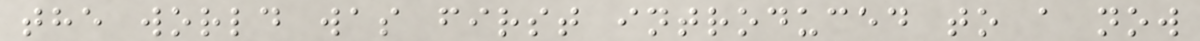the world was first introduced to a now
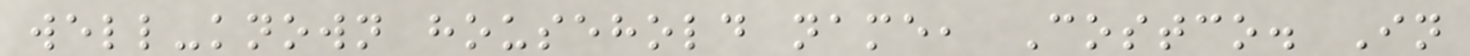well-known household name, Costco. In
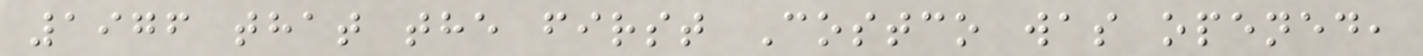1976 that the first Costco was opened,
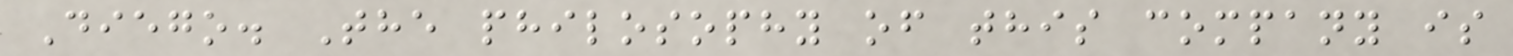Diego. The philosophy of this company is
